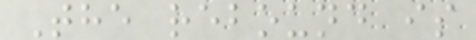The rebound is
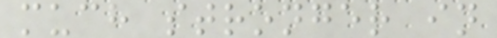much stronger in
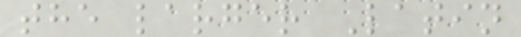the larger Latin
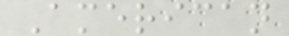American
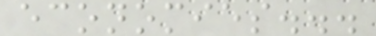economies...
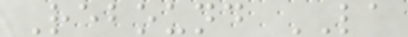Rebound LA
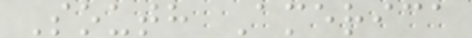South America
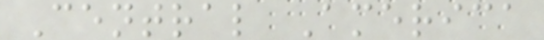Central America
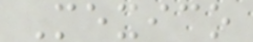Mexico
